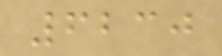6230
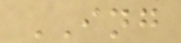ING
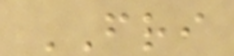FRI
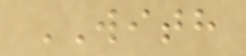WITH
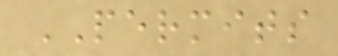PERMITS
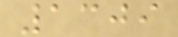1309
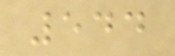544
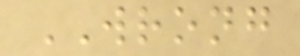WRONG
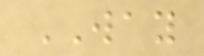WAY
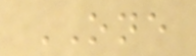ONE
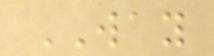WAY
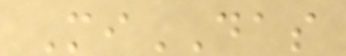MiDAS
